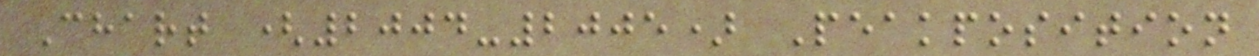Chart (2004-2005) Peakposition
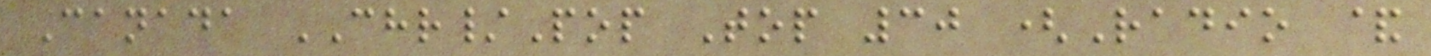Canada CHR/Pop Top 30 (Radio &
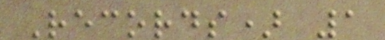Records) 1
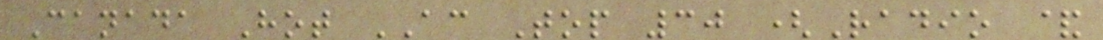Canada Hot AC Top 30 (Radio &
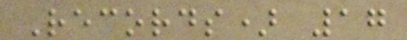Records) 17
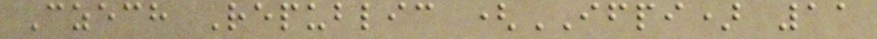Czech Republic (IFPI) 11
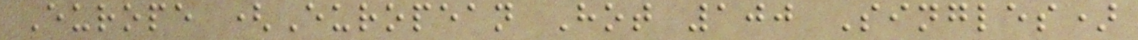Europe (European Hot 100 Singles)
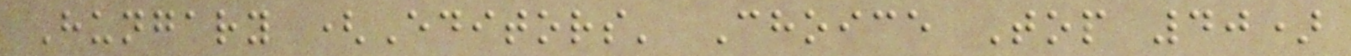Hungary (Editors' Choice Top 40)
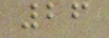26
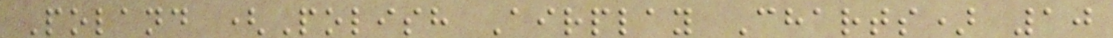Poland (Polish Airplay Charts) 10
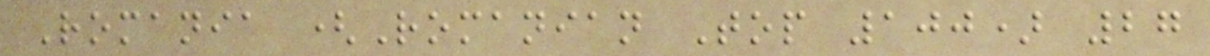Romania (Romanian Top 100) 27
